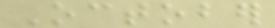October
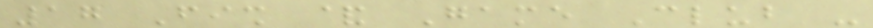17 Fish & Game Club -
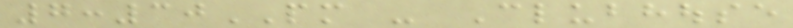7:30PM - Clubhouse
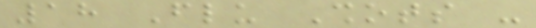18 Flu Shots -
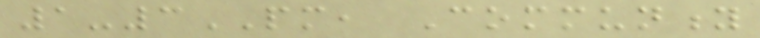1-3PM, Community
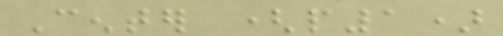Center (p1)
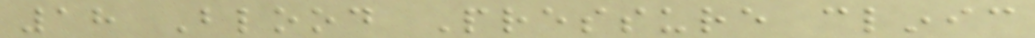18 Blood Pressure clinic
